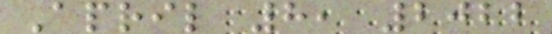April 8, 2022
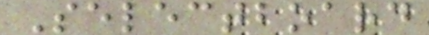Selectboard
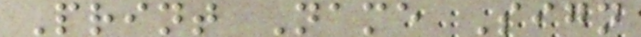Print Name Sign
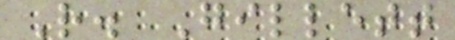R. Gillett
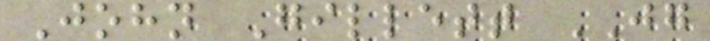John Gillett JG
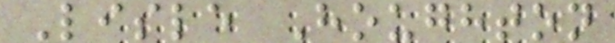Lisle Houghton
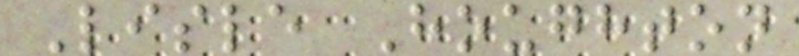Lisle Houghton
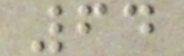64
